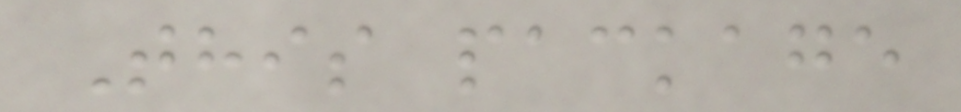This package
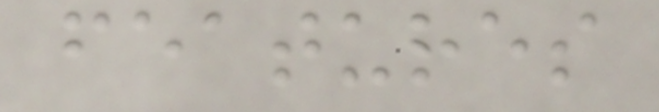features
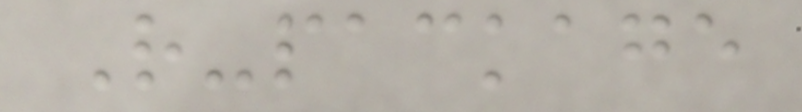R-package
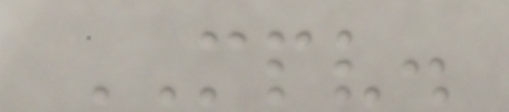MPV.
